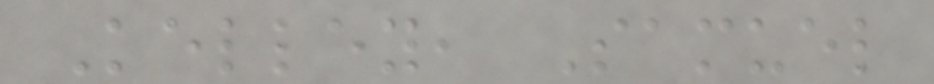Kelley, Samuel
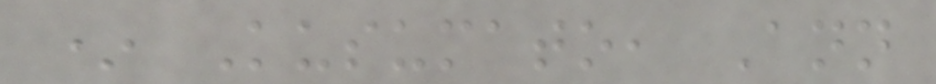* Kusumato, Ann
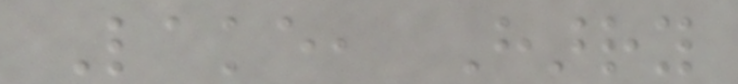Lake, Harry
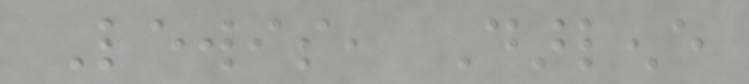Lewis, Darlene
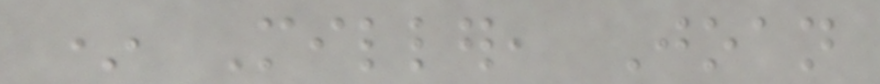* Miller, Joan
